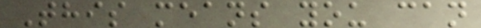This means you can
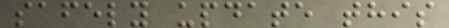safely update this
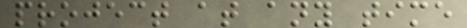project at any time
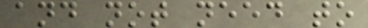and not need to
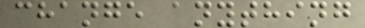change anything
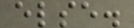else.
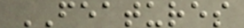FEATURES
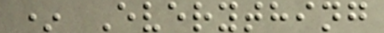* Everything
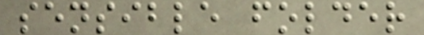sensible folder
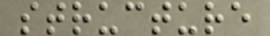structure
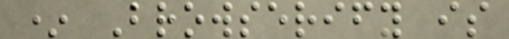* Browserify is
